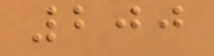200
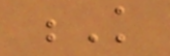K
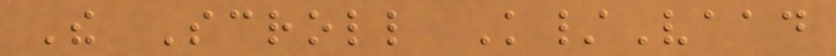The Scroll K/Vaad
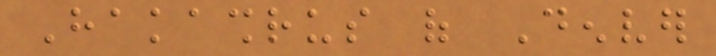Hakashrus of Denver
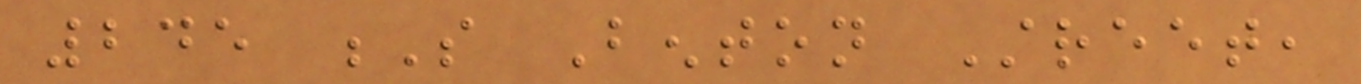245 S Benton Street,
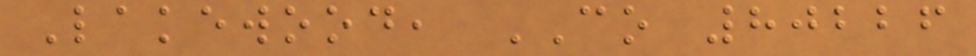Lakewood, CO 80226
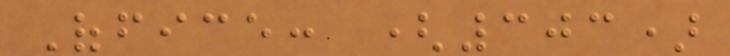Office: (303)
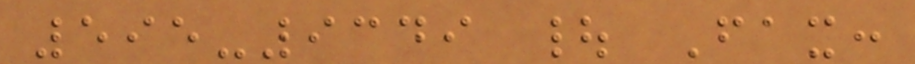595-9349 | Fax:
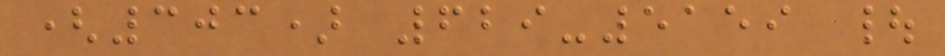(303) 629-5159 |
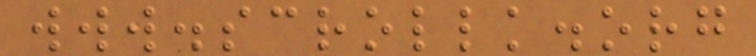www.scrollk.org
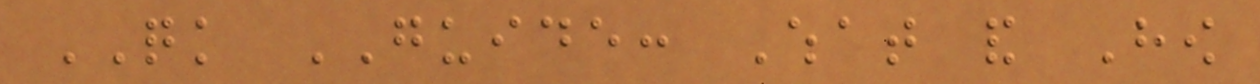QUICK GUIDE: What and How
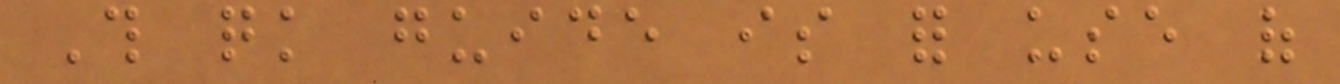This quick guide is for use of
